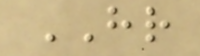HR
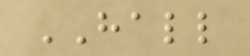HALL
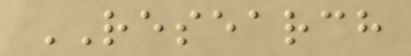RESEARCH
